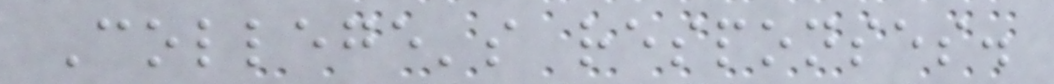College's responses.
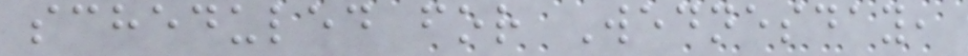scheduled for Wednesday,
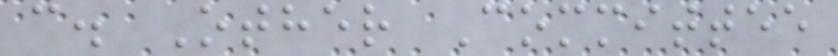c. Other Committee
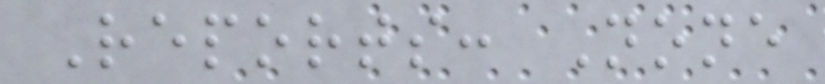Reports: None
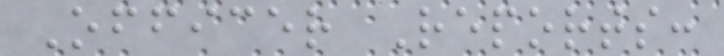Officer Reports:
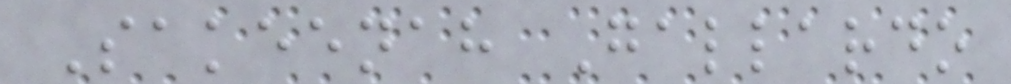Sakeenah Gallardo
